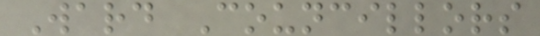Ward Councillors
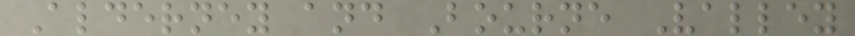Alderney and Bourne Valley
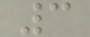3
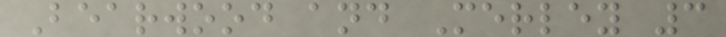Bearwood and Merley 3
